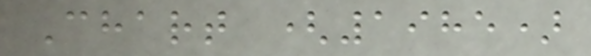Chart (1985)
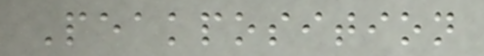Peakposition
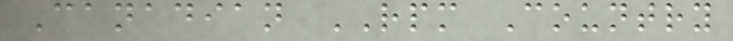Canadian RPM Country
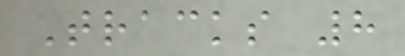Tracks 8
